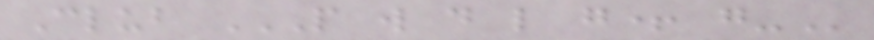Club P W D L G+ G-
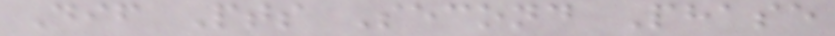Dif Pts Second Phase
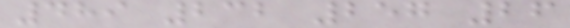489 232 257 26
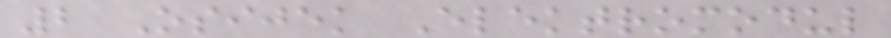2 Osijek Elektromodul
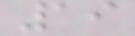19
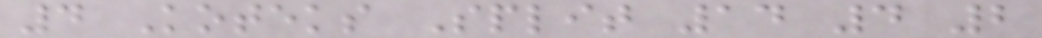4 Koteks Split 14 4 2
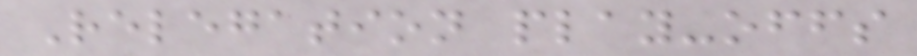Relegation play-offs
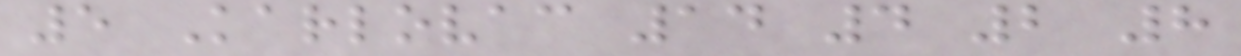5 Karlovac 14 4 2 8
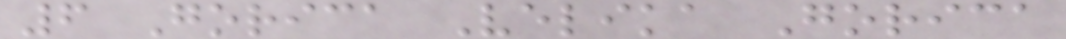6 Gorica Velika Gorica
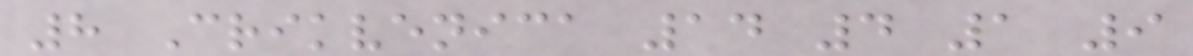8 Crikvenica 14 4 1 9
